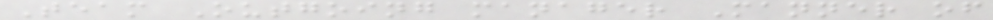Team Outgoing manager Manner of
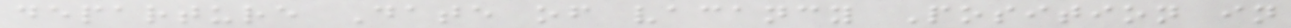departure Date of vacancy Position in
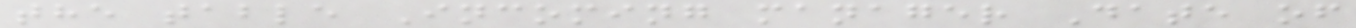the table Incoming manager Date of
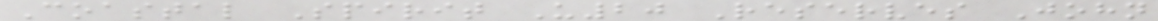Coastal Spirit U20 Reserves John
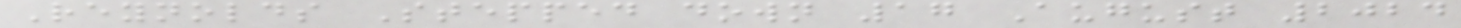Reynolds Stepped down 17 August 2024
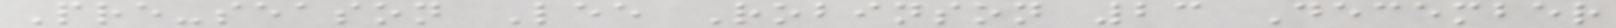Pre-season Lee Robinson 23 December
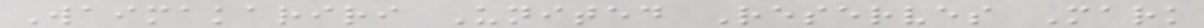Waimakariri United Reserves Mark
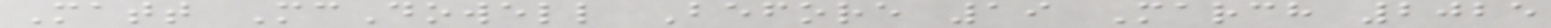Matt McDowell Before 19 March 2025
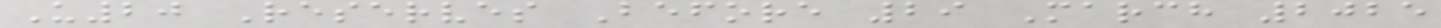U20 Reserves Before 29 March 2025
